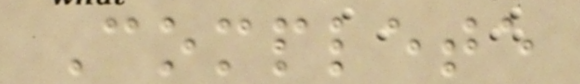Complete
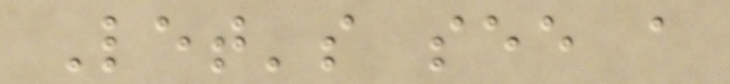Let's see a
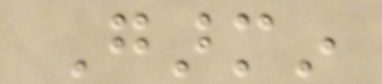Garmin
